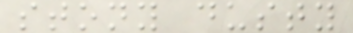stony dusty
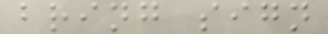bring sign
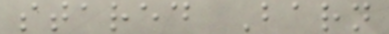stared Barn
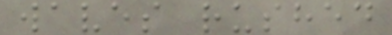waves rushed
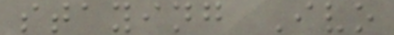staying Ivo
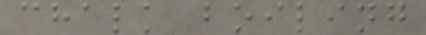chalk boiling
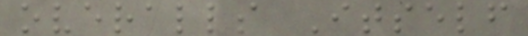overalls Itself
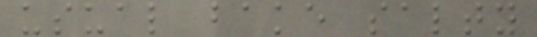usual bake salty
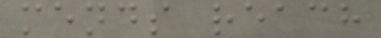mends reach
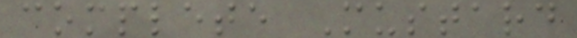complete Mustard
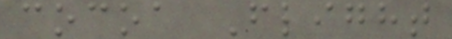cocoa Flight
